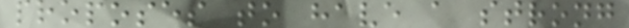proposes to have a strong
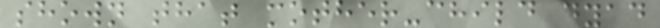shown that mother-child dyad
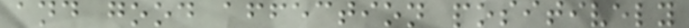and good affection positively
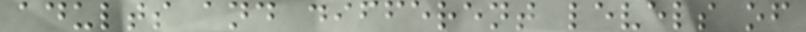adults and different levels of
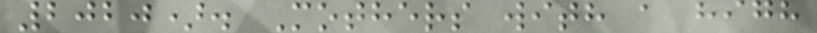2020). Mothers with a high
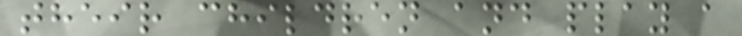their children and play a
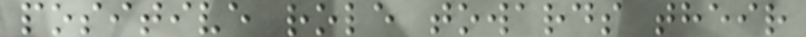positive role towards their
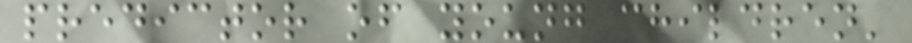predictor of young children'
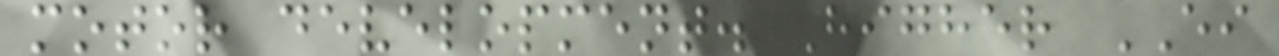motor development. Higher EI
